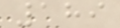189
